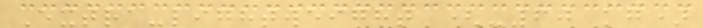Extra-lightweight (-60 kg)
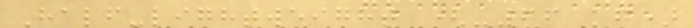Half-lightweight (-66 kg)
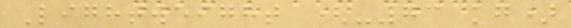Lightweight (-73 kg)
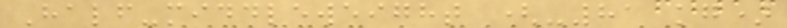Half-middleweight (-81 kg)
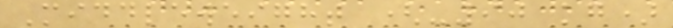Middleweight (-90 kg)
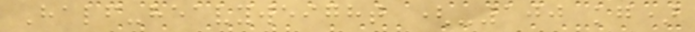Half-heavyweight (-100 kg)
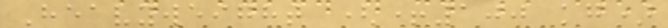Heavyweight (+100 kg)
